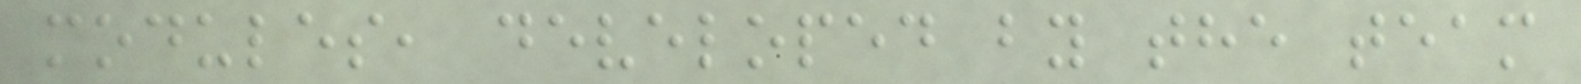modules, developed by the team
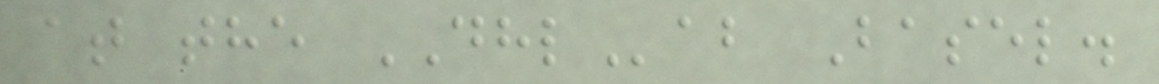at the DHLab Basel.
